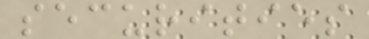securities
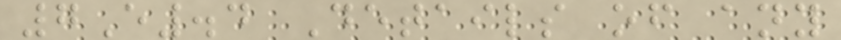7E.4 Details of any
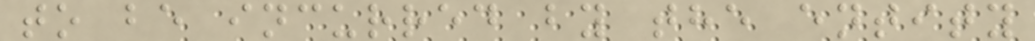to be incurred by the entity
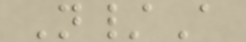N/A
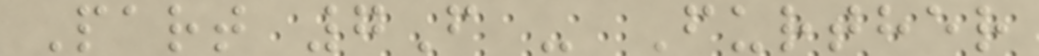Part 7F - Further
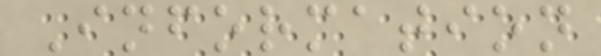Information
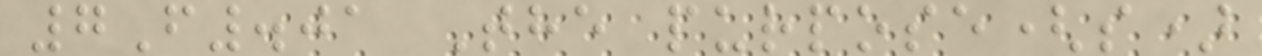7F.01 The purpose(s)
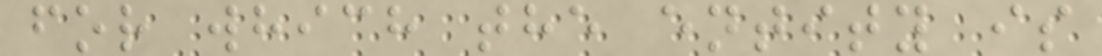for which the entity is
